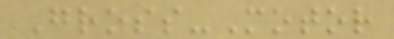Gross-Motor
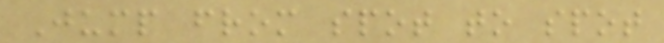Jump from spot to spot
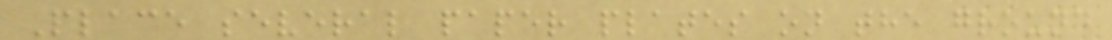Place several paper plates on the ground
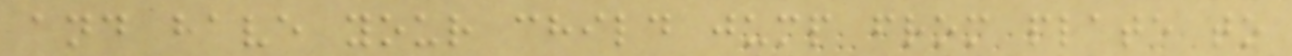and have your child jump from plate to
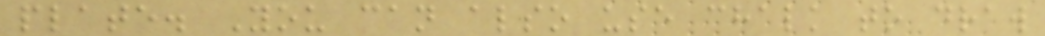plate. You can also use chalk to draw
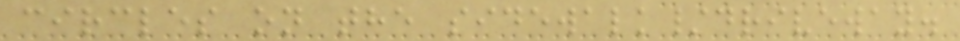circles on the sidewalk/driveway.
